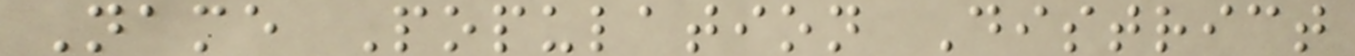Name Population District
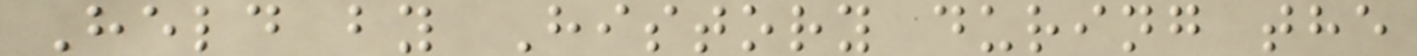Held by History during the
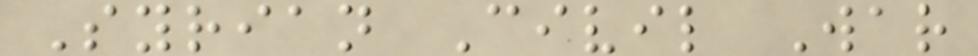Syrian Civil War
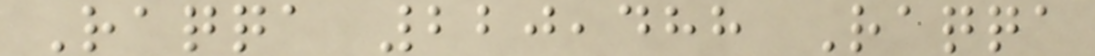Raqqa 220,488 Raqqa
